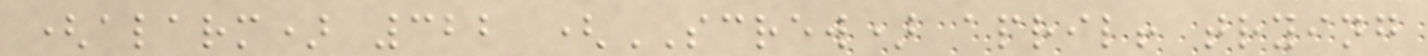(alarm) 322 (SCREW) april! trying
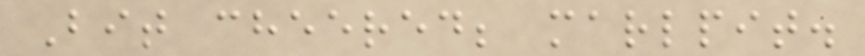Bit cheered; marlpit.
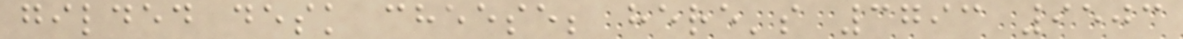gilded desk cheese; here's 3793 9503
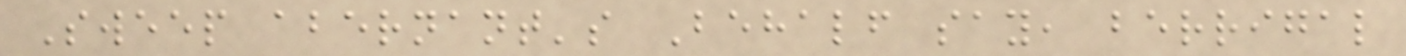Sweep abernant's Behalf say, berrigal
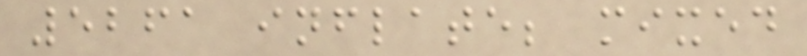5261 inflate; mixed
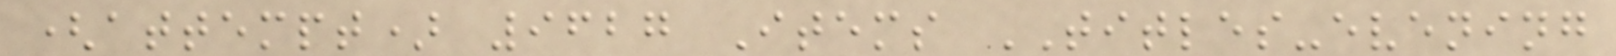(attempt) 9627 Items TITLES-evening
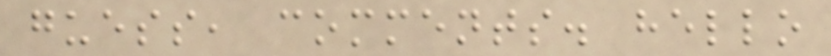guess, comments. hello
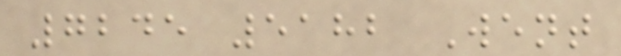7245 5182 Went
